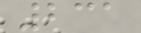231
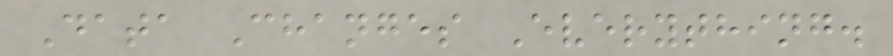Data Changes Everything.
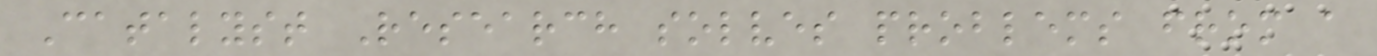Catalyst Research solves problems from a
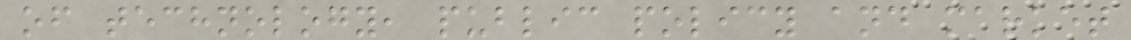of technology, public policy and market
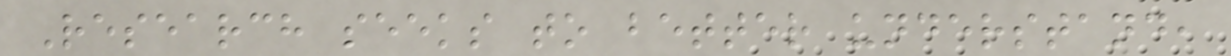Research seeks to better understand,
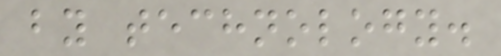by technology.
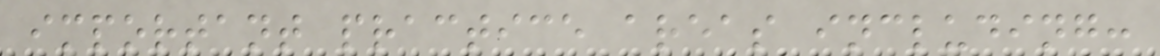important practice areas including:
